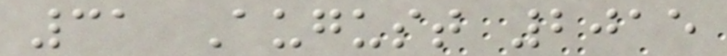31 August 2015
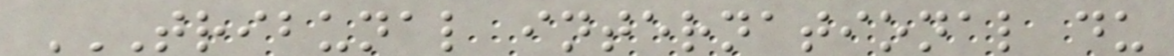TRIBUNAL INTERNATIONAL DU
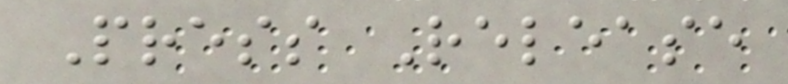Press Release
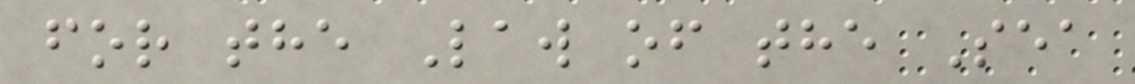for the Law of the Sea
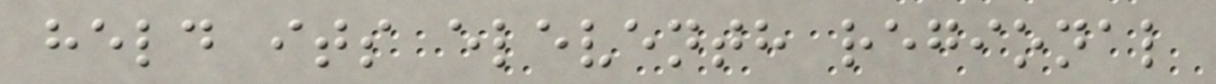held its eleventh regional
